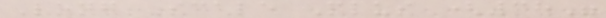Long Scale Plus (38"
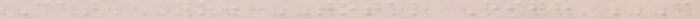Cat. No. TOTAL High C
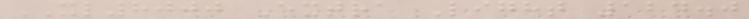XL8000 Extra Light 124.0
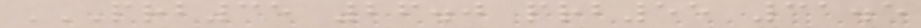PRB35 26.0 PRB55 31.5
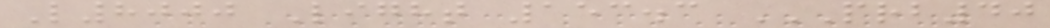L8000 Light 153.3 PRB40
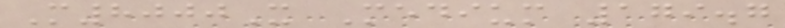M8000X Medium 179.7
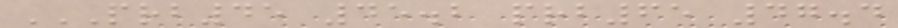PRB45 45.2 PRB65 47.4
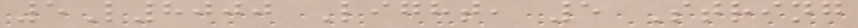5L8000 Light, 5 String
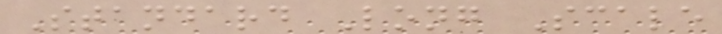Standard Long Scale
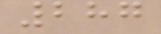287
